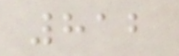812
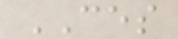CES
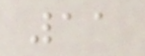11
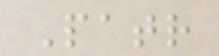Patr
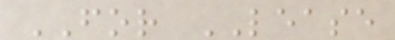FOR LEASE
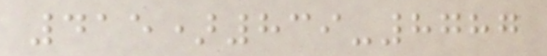415)839-8787
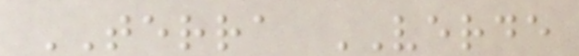TERRA VERDE
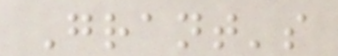Grant's
